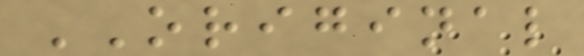ORIGINAL
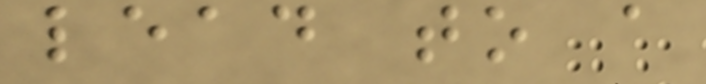lead to a
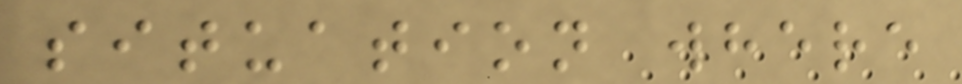situation where
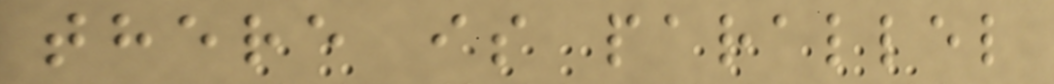there is parallel
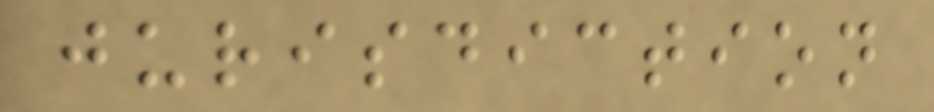jurisdiction
